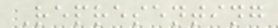Representing
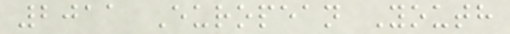2011 European Youth
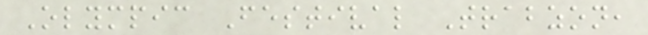Olympic Festival Trabzon,
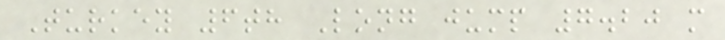Turkey 6th Long jump 7.20 m
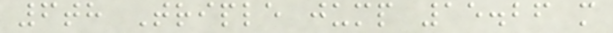6th Triple jump 15.26 m
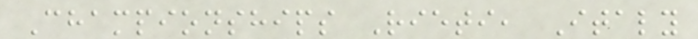Championships Rieti, Italy
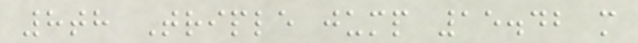8th Triple jump 15.42 m
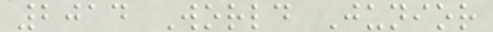2014 World Junior
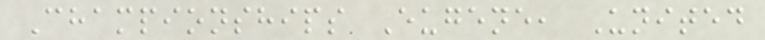Championships Eugene, United
